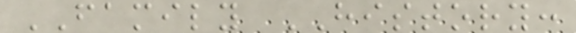FAMILY HISTORY:
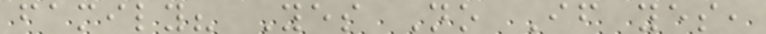family? Yes No If yes,
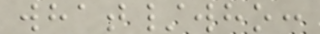what/who:
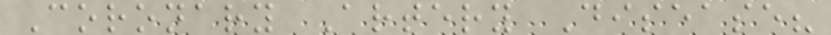Coronary Artery Disease?
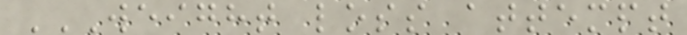WEIGHT LOSS ATTEMPT
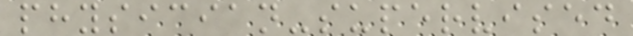physician-supervised
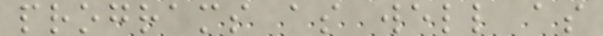programs as well as
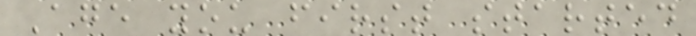Age you first started
